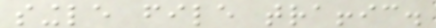single file traffic.
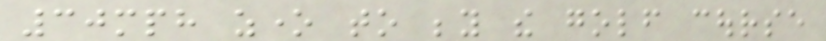30mph zone to beyond the golf course
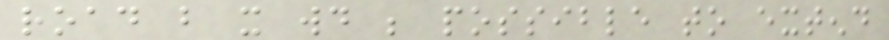road but it would be possible to extend
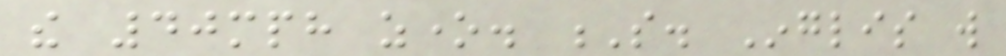the 40mph zone. S. Inglis will
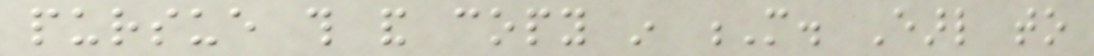pursue this and copy in M. Earl to
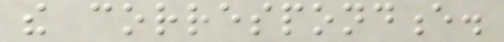the correspondence.
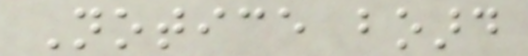Notice board
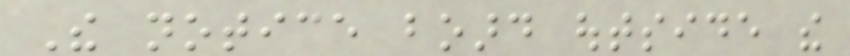The notice board outside the
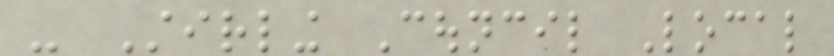- Stirling Council Local
